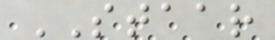STAAR
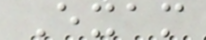Exam
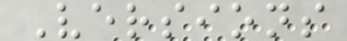Versions
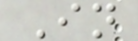In
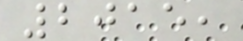2015,
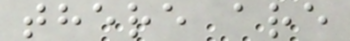there are
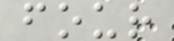four
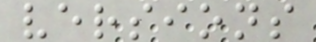versions
